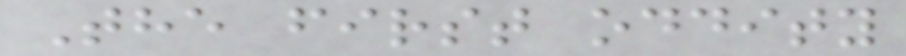The first oddity
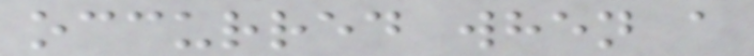occurred when a
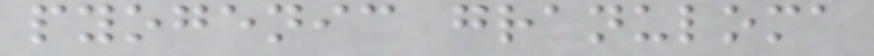pyogenic granuloma
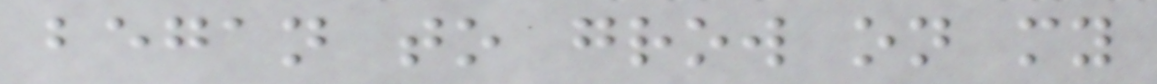began to grow on my
